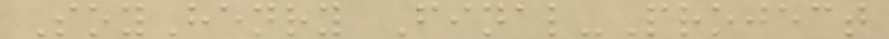SoyHenry Final-Project
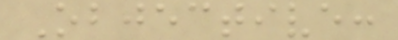Objective:
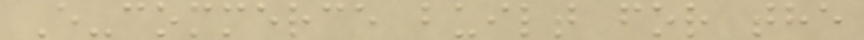E-commerce built for the
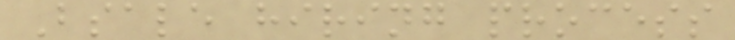Bsale hiring process
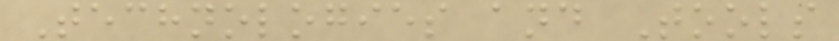Technologies and Tools
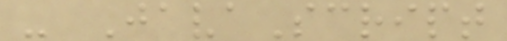- JavaScript
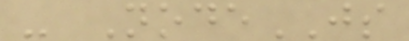- NodeJS
